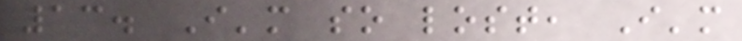13. I'm so lost, I'm
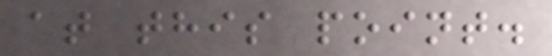at this point.
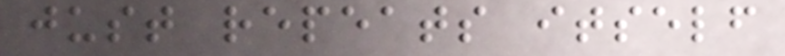just repeats itself
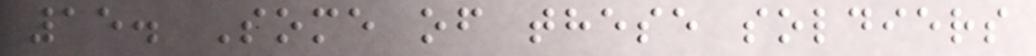15. Some of these soldiers
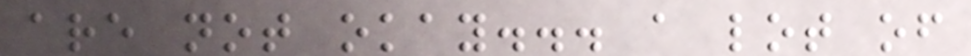are not okay... a lot of
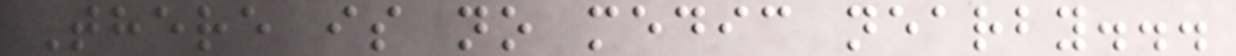There is no medic nearby...
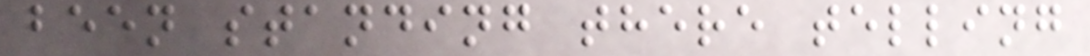been standing there telling
